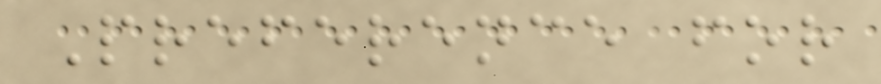Preference for
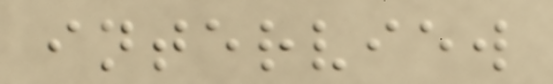interview
